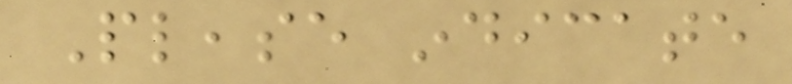Please indicate
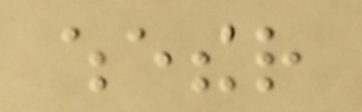whether
